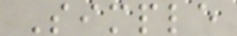Simple
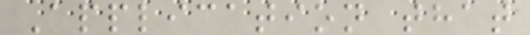Application that
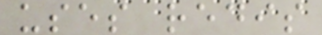uses redis
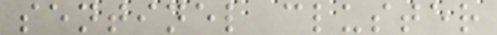sentinel cluster
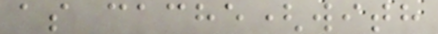as cache(with
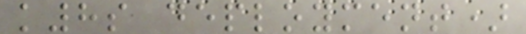k8s deployment)
